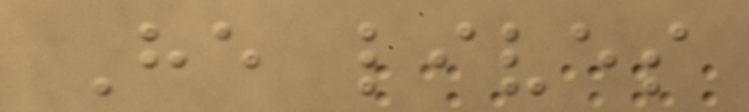He lives
